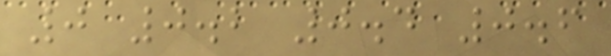0 0.2 0.4 0.6
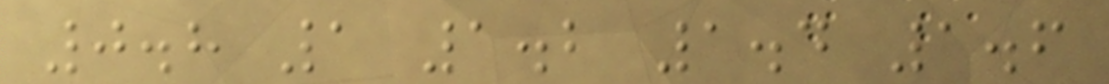0.8 1 1.2 1.4 1.6
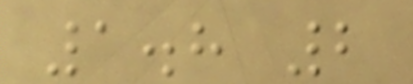1.8 2
